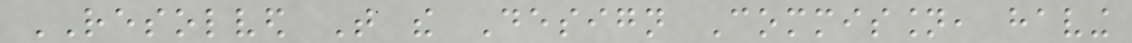RESOLVED That the Design Commission, having
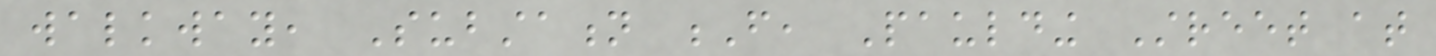walkway, Substation F, Paulding Street at
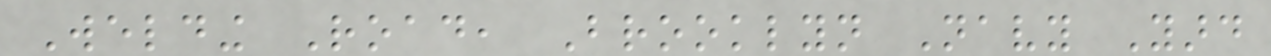Welding Road, Brooklyn Navy Yard
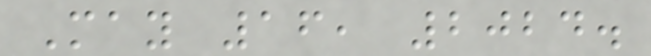May 16, 2024.
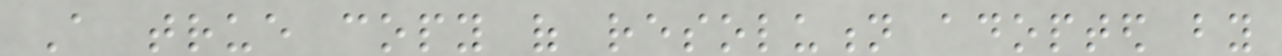A true copy of resolution adopted by
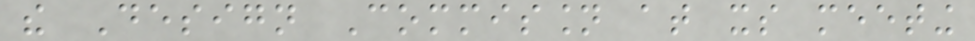the Design Commission at its meeting
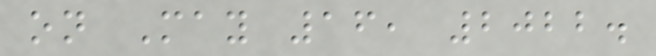on May 16, 2022.
